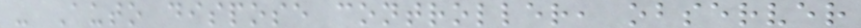- Auto dispose controller, observer
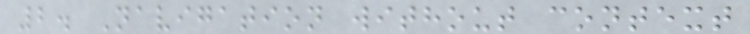2. Navigation without context
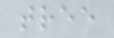tree
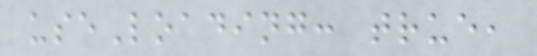useLoading: true,
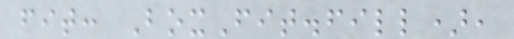fit: BoxFit.fill),
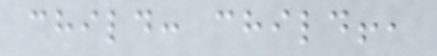child: child!,
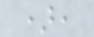),
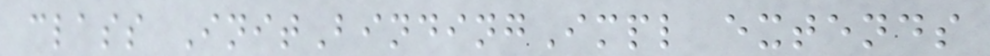class InitBindingImpl extends
